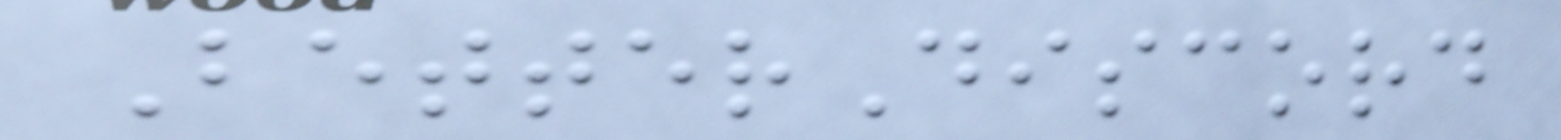BetterDiscord
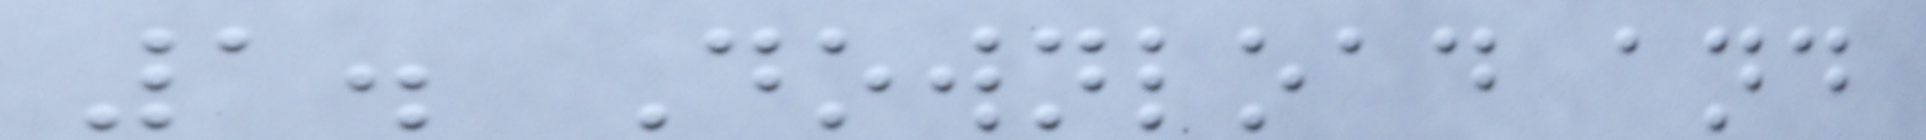1. Download and
